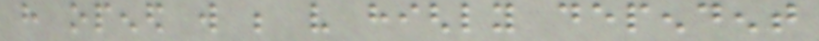have opened will be very highly dependent
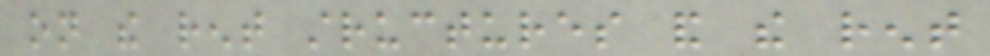on the rent structures and the rent
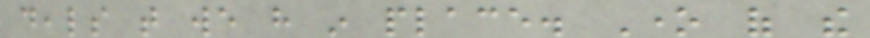deals that we have in place. One of the
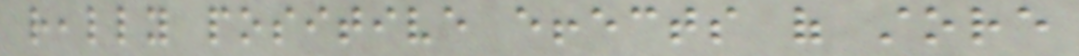really positive effects of store
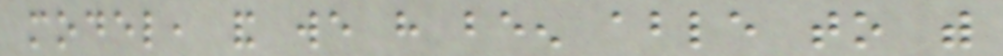model, and we have been able to with
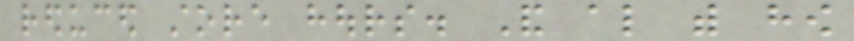reduced store hours. And also with how
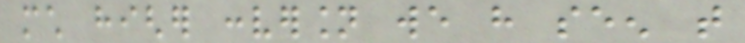much higher conversion we have seen that
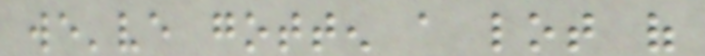we've gotten a lot of
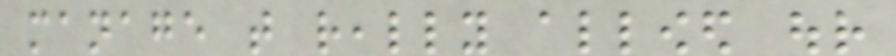manage that really allowed our
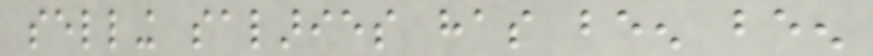selling salaries has been been
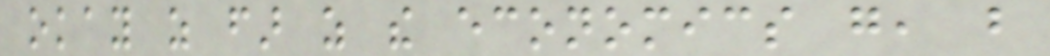okay as far as the economics go, but
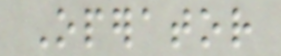Operator
